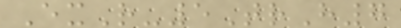ExR-5TrH7
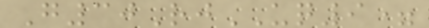G30RjUQ9=
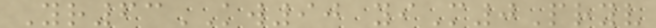Yr63KW90 yiM0Pryv
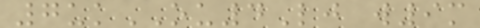7ukOU4Lj w9m
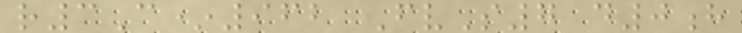r3C*962 FvS7 d0h
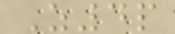Z4p
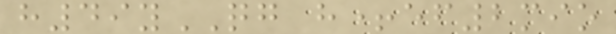h49yQG h+ef2mio
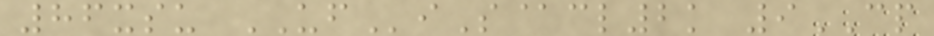86xsu UFiS@cl2k 9CP
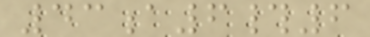43a6#6
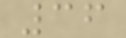36
